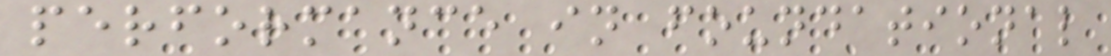performance in foundational
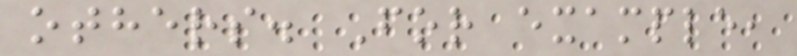others. For example,
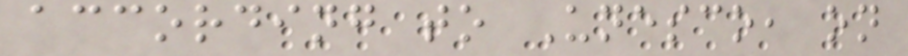according to Unesco, on
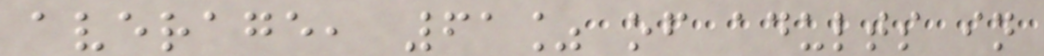average, 61% of adults in
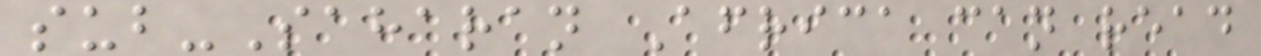sub-Saharan Africa can read
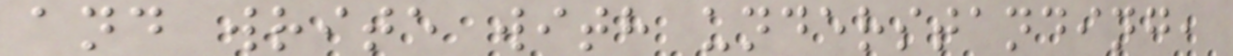and write with understanding,
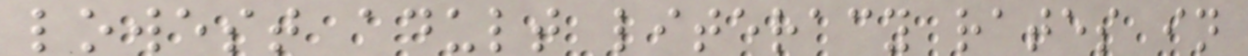lowest adult literacy rates in
